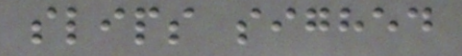slips sighed
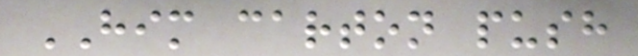HIM carton push
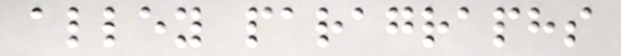alley paragraphs
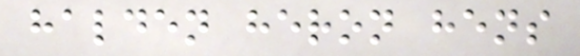halden heron hens
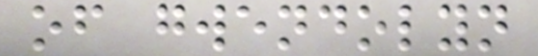of gwendolyn
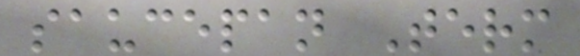saucepan Term
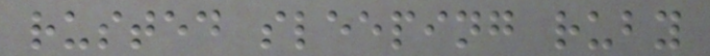rusted sleeping ruby
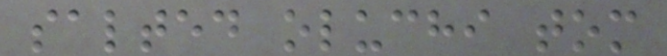salted oluchi tom
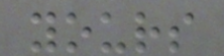yours
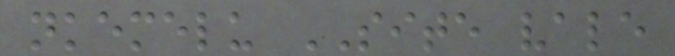nkemelu SITE vale
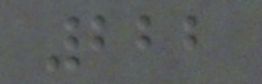222
